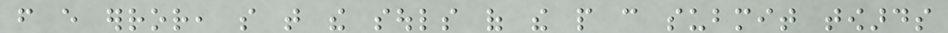from every error, so that the souls of the people can submit towards
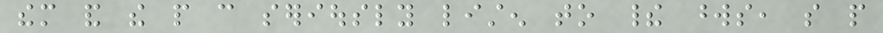them and the people can seriously listen to their words, so people
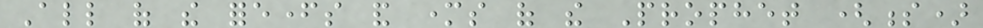All of the forefathers and mothers of the Prophet (s)
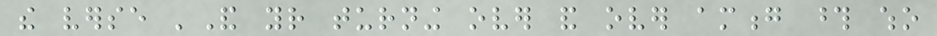the verse 'And your turning over and over among those who
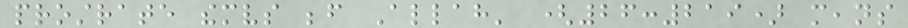prostrate themselves before Allah' (26:219) means
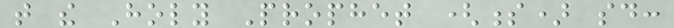that the Holy Prophet (s) said:
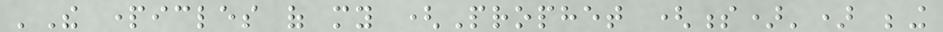'The particles of my (Prophet (s)') being
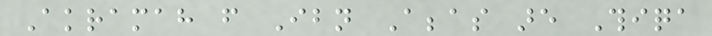Akramah from Ibn Abbas are Thiqa
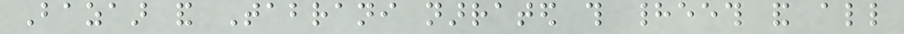Bazaar and Tabrani narrated this hadeeth and all
